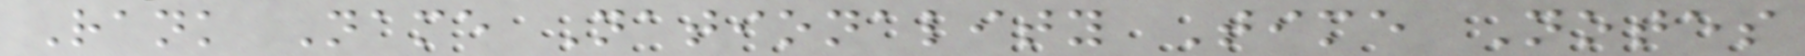Rank Name Nationality Time Notes
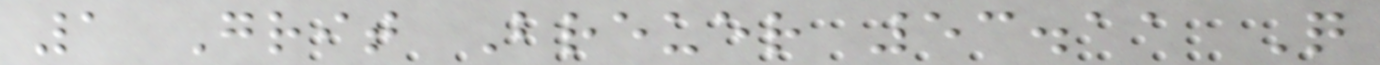1 Grit Breuer 53.11 Q
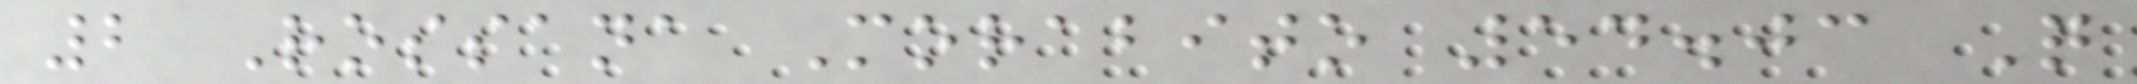2 Rossana Morabito 54.03 Q
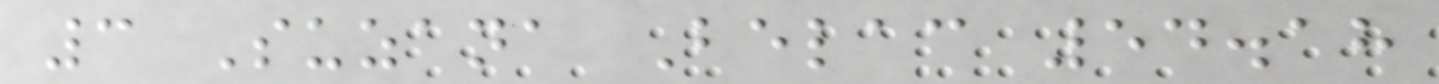3 Suzana Belac 54.18
